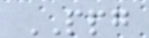PPG
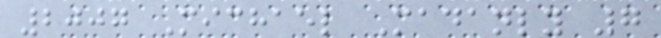2007 Michael Madanly 7
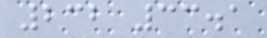232 33.1
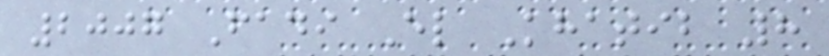2007 Fadi El Khatib 8
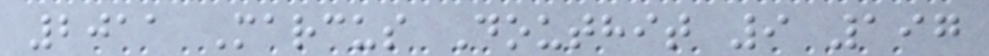2011 Marcus Douthit 9 197
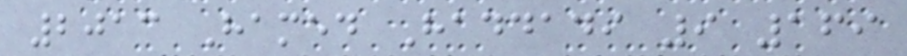2013 Hamed Haddadi 9 169
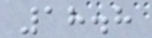18.8
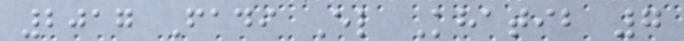2017 Fadi El Khatib 7
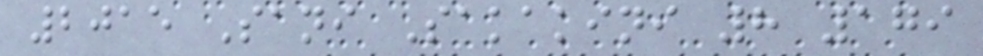2015 Sani Sakakini 8 179
